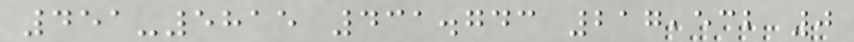451-5815 431.743 217,532 0
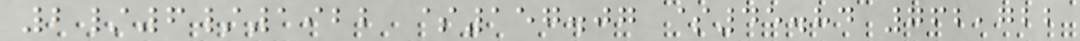2/6/1922 $157.07 $45.84 762,722
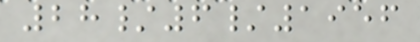28/6/1956
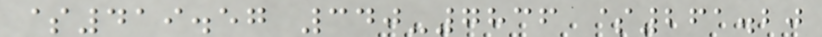$419.57 340-7836 $261.20
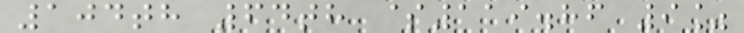104th 64th $119.86 9%
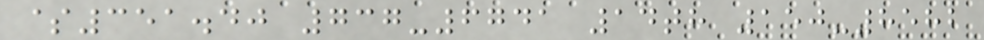$351.40 737-6741 14th 150-8582
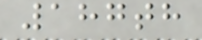187th
